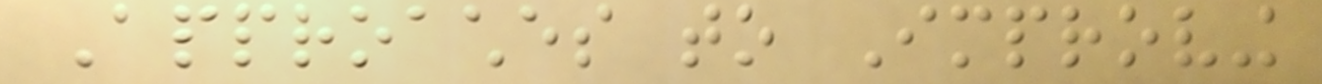Approaches to Improving
